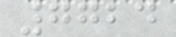7724
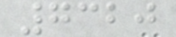7320
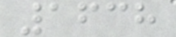1638
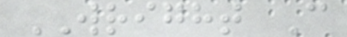WRIGHT C
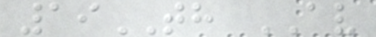19TH AV
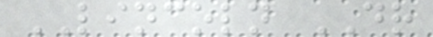LINCOLN DR
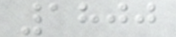1800
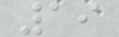19
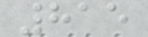815
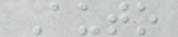Auto
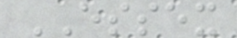ESSEX
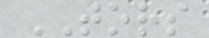TORS
